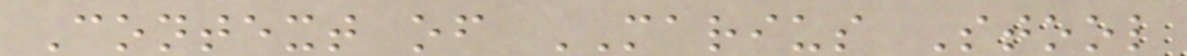Context of MARIUS Stool
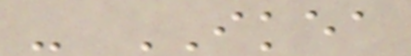- IKEA
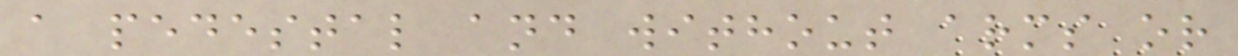a pedestal and without arms or
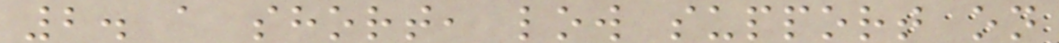2. a short, low support on
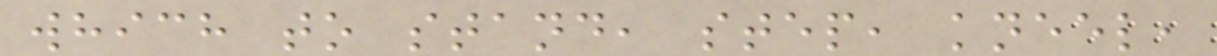which to stand, step, kneel,
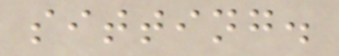sitting.
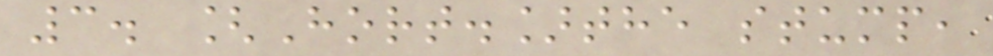3. [Hort.]the stump,
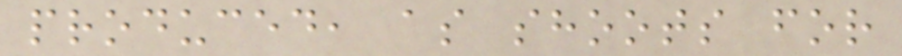produced, as shoots for
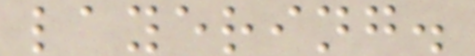layering.
